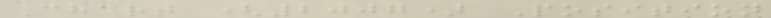Chart (2007) Position
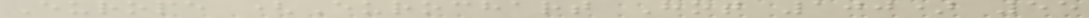Europe (Eurochart Hot 100) 55
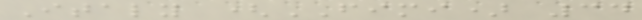Italy (FIMI) 34
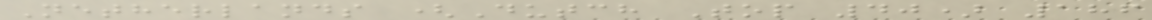Netherlands (Dutch Top 40) 186
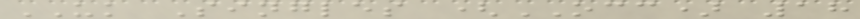UK Singles (OCC) 18
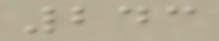243
